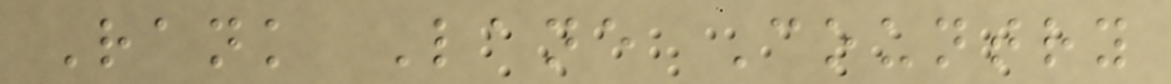Rank Lane Country
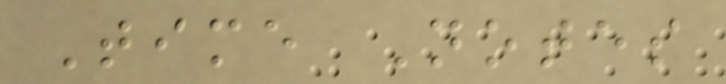Time Notes
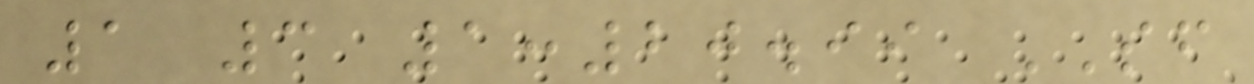1 3 1:20.99 SF
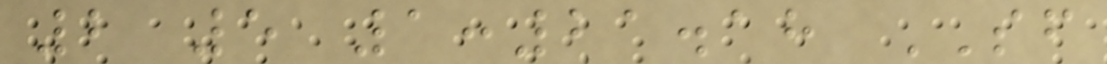2 5 1:21.18 SF
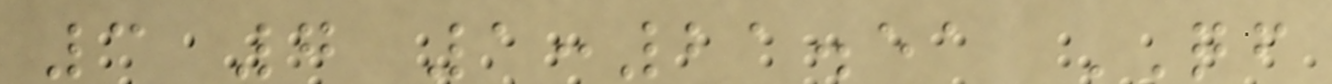3 7 1:21.51 QF
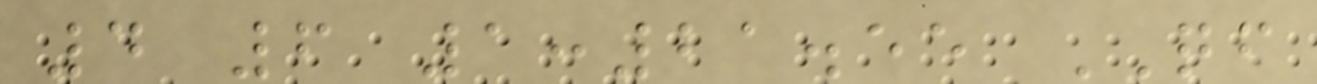4 6 1:21.55 QF
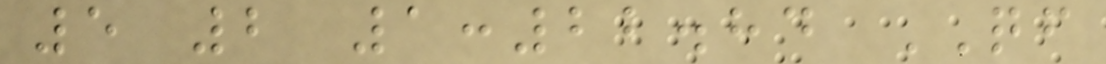5 2 1:22.84 QF
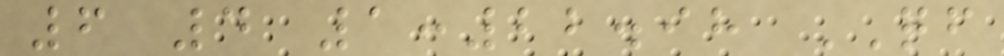6 4 1:22.98 QF
